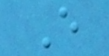E
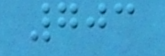703
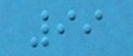99
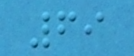69
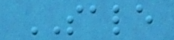SALE
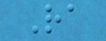Ra
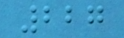227
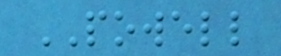POWELL
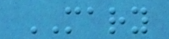MARY
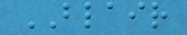BLAIR
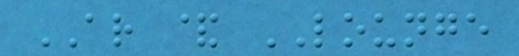AR & LOUNGE
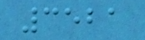3521
